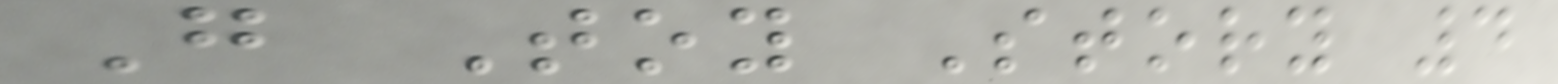G Toy Story 4
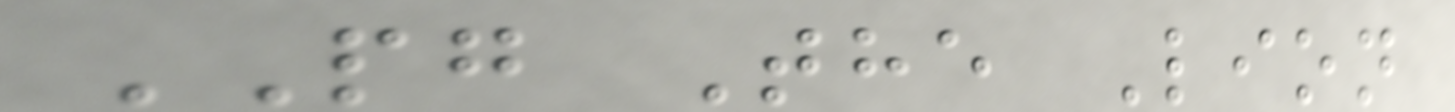PG The Lion
